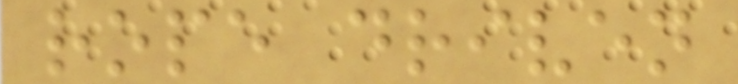rope driven
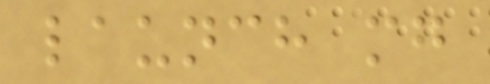launch mg
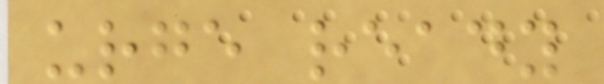urge ready
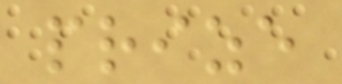prize
